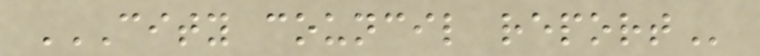CITY COUNCIL REPORT
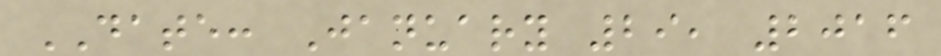DATE: January 29, 2016
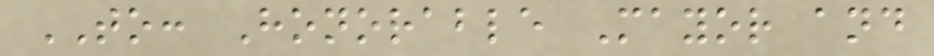TO: Honorable Mayor and
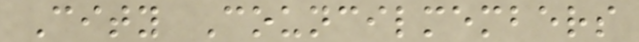City Councilmembers
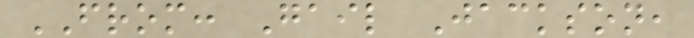FROM: Gail Jackson,
